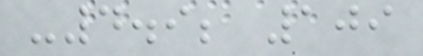-4.9; 109
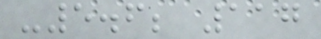-5.6; 117
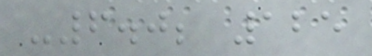-6.0; 125
